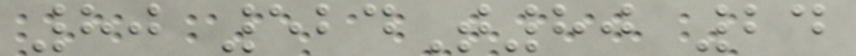80 524T80 24
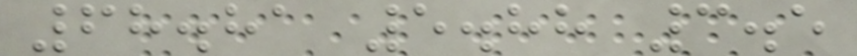68.81 5.88 3.5
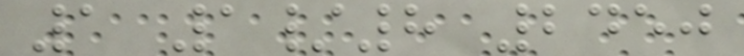1 1/8 2450
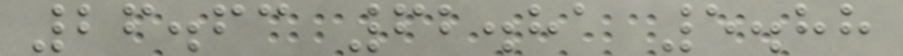26.63 62.81 5.88
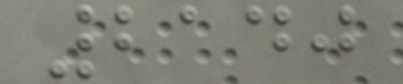2140
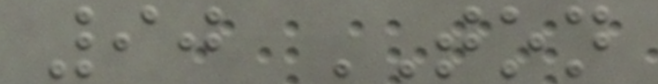90 TON
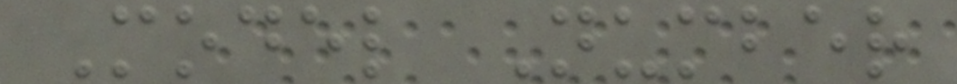Model Number
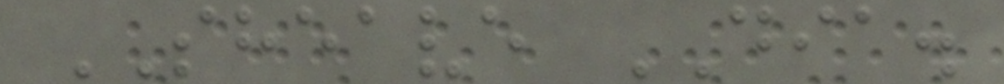SHEAVE DIA.
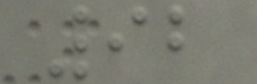92
